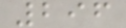296
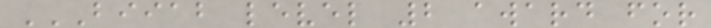BIIAB LEVEL 2 AWARD FOR
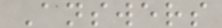Answers
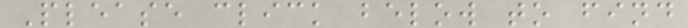Please click below to find
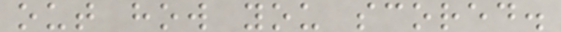out how you scored.
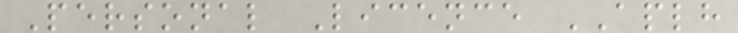Personal Licence APLH
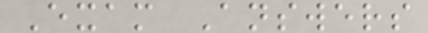Exam Answers
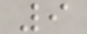9
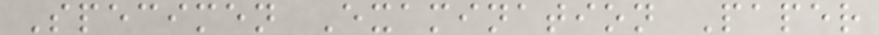Specimen Examination Paper
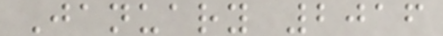January 2016
